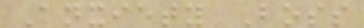Anxiety Boss
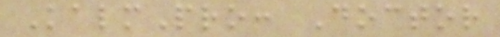KalmPro: Doctor
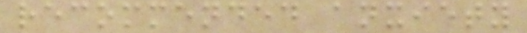recommended anxiety
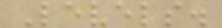Levels.
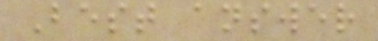Best answer
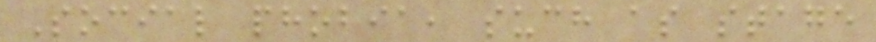Social phobia, such as stage
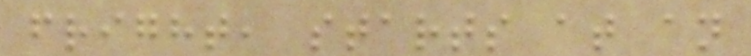fright, starts at an
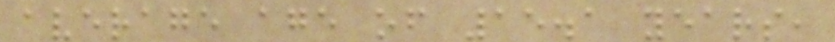average age of 15.1 years,
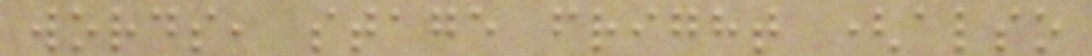words, stage fright (also
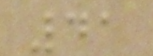41
